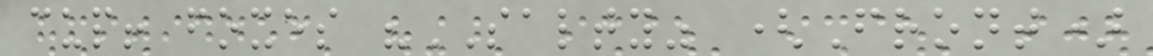cup! foxes "SALTY" (Front)
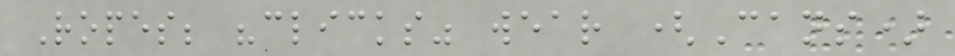Ropes; "clicks" wear (Cans)
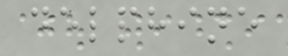delphine
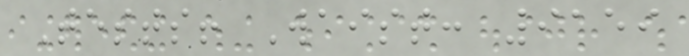Tests! Waist: 9159
